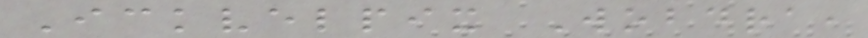Ickvelpix Wobdra,
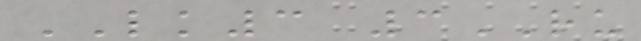LK3 3RU
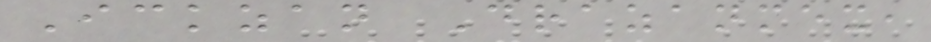Ickzan Drazanmex,
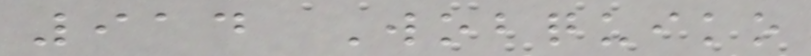914 Wobquiko
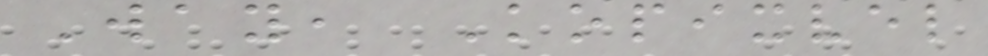Way, Kopixvel
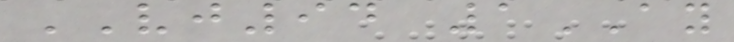VJ94 1AY
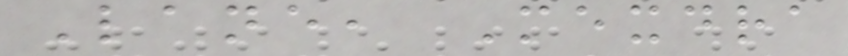Lane, Mexdra
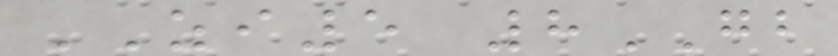ZI5 8GB
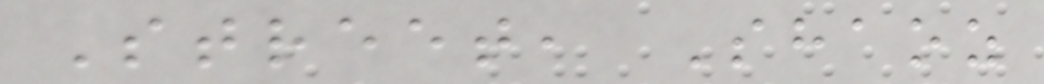Street, Shaoz
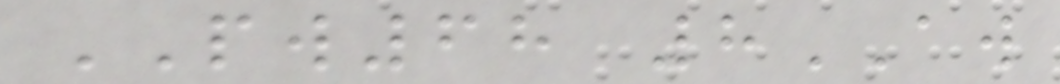PW68 8AW
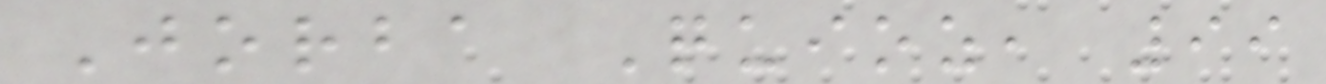Jorba Quioz, 99
